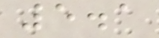5.1
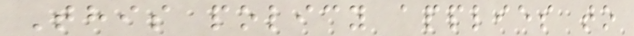This policy applies to
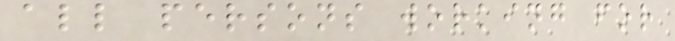all persons working for
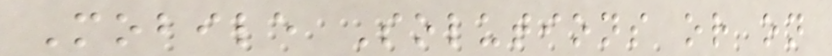Mobile Solutions or on
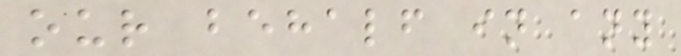our behalf in any
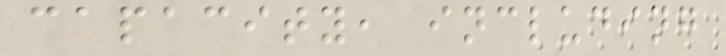capacity, including
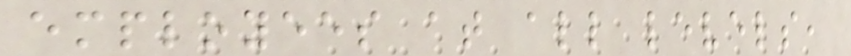employees at all levels,
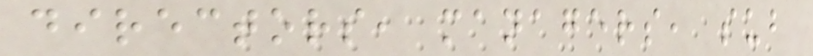directors, managers, sub
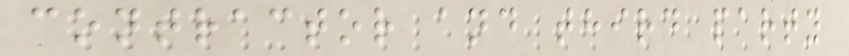contractor and third party
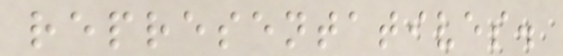representatives.
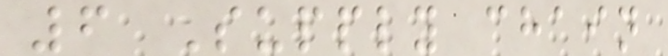6 Supply chain
